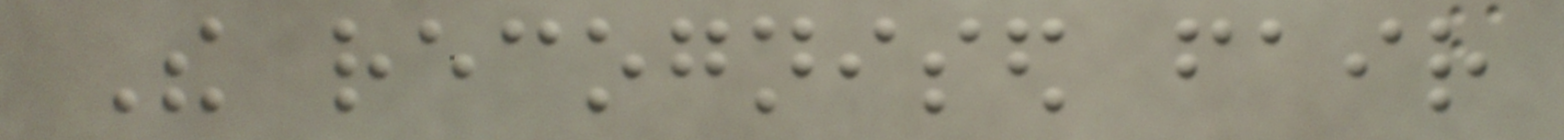The recognised fair
